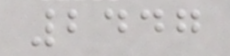2447
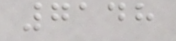7148
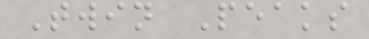Twin Peaks
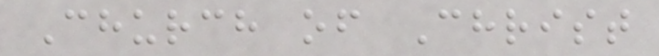Church of Christ
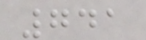741
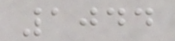1044
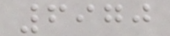6970
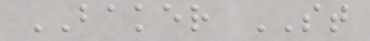BAKER ST
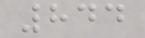844
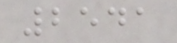2541
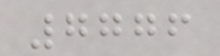7776
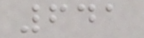641
